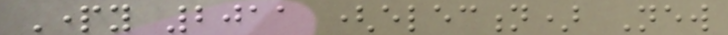Party 2011 (election) New
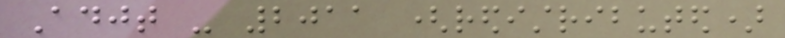Adjt - 2011 (redistributed)
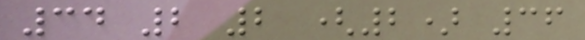34 2 2 (2) 36
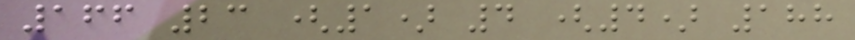166 23 (1) 4 (4) 188
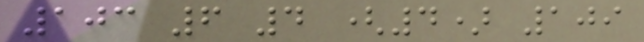103 6 4 (4) 109
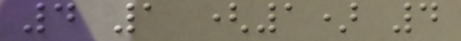4 1 (1) 4
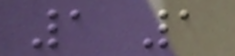1 1
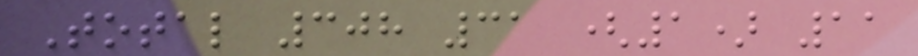Total 308 31 (1) 11
